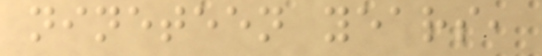nineteen years,
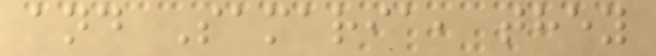and Samaria, they
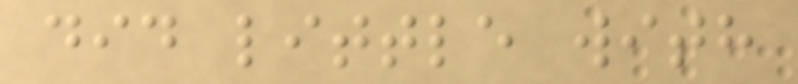did little with
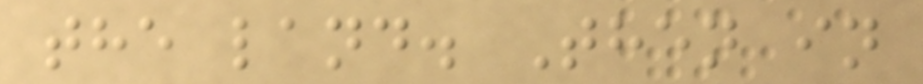the land. Then in
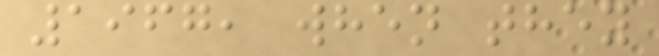1967, when they
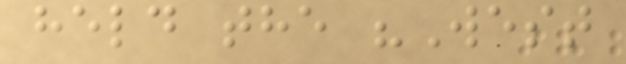held the "West
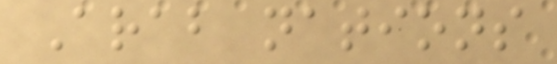Arab nations
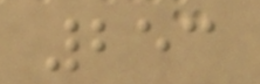253
